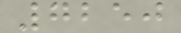7250
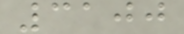3100
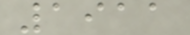1911
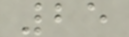25
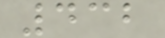432
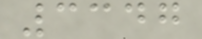3347
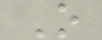O
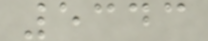5343
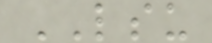LSU
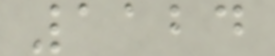1124
